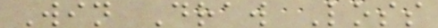Win Draw Loss
